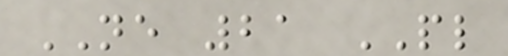NE 21 PL
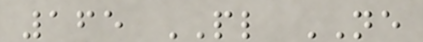165 PL NE
